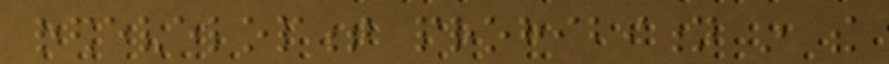redevelopment prohibition in the
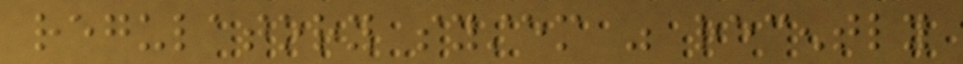regulatory system was recently
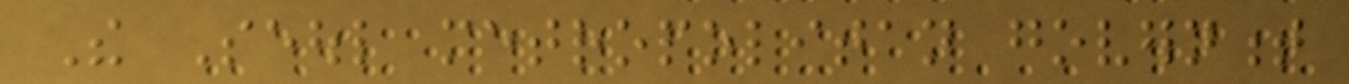The Seoul metropolitan government
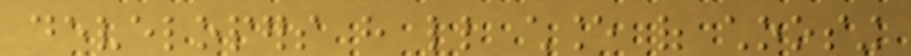developers have little chance of choosing
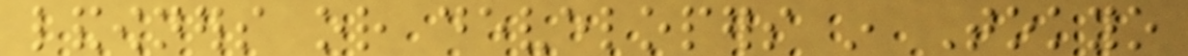landowners or developers in Tokyo
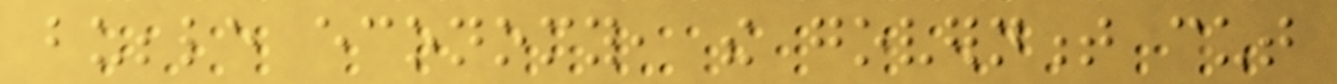bubble economy, the government cut
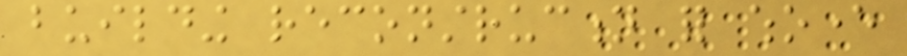building reconstruction for whoever
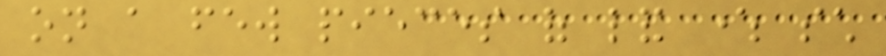on a few pieces of land where such
